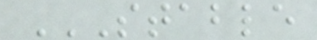STABLE
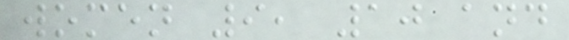women 9, 10 and
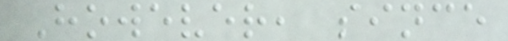However, since
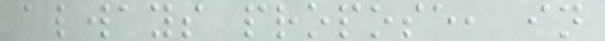always propose, in
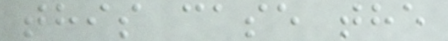this case the
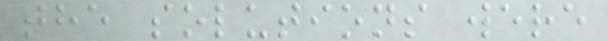the solutions were
